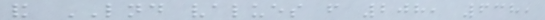and LND values from 208, 638,
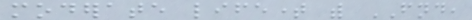moderate lifetime with FND,
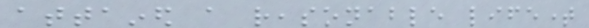attained a reasonable lifetime
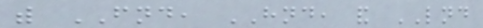with FND, HND, and LND
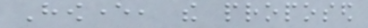However, the proposed
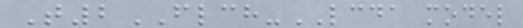T2FLCH-LCDA model
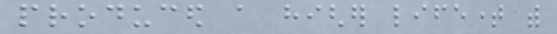produced a higher lifetime with
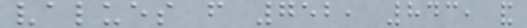values from 752, 843, and
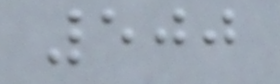500
